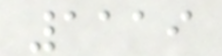1119
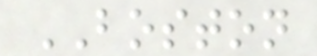BOSTON
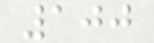100
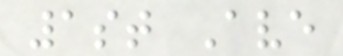1st Ave
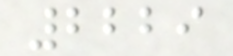2229
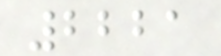2221
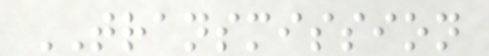TRANSMISSION
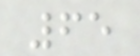65
